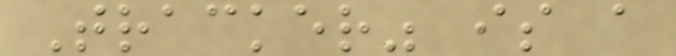Tracker" is a
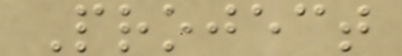Project
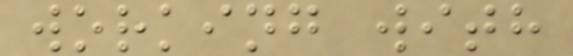working with
